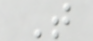T
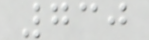730
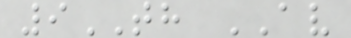9TH AV
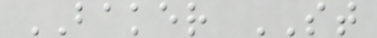BAKER ST
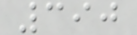390
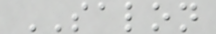SALON
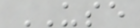USE
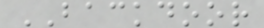BACKDOOR
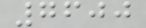7600
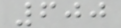600
